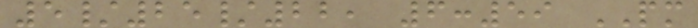5/25/22, 6:59 PM
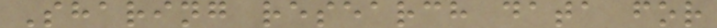Sharing research data for
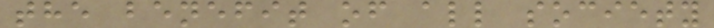the benefit of all society
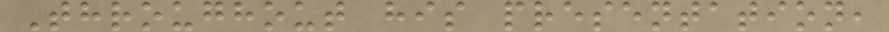Throughout his presentation,
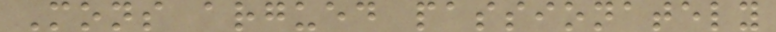Mons argued passionately
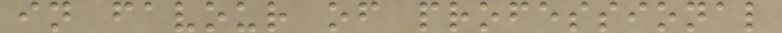in favour of professional
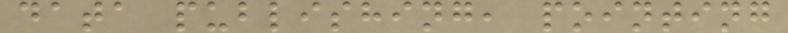data publishing, pointing
